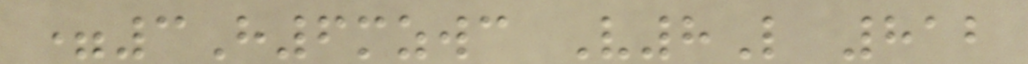=3H6mzwc V8L 812
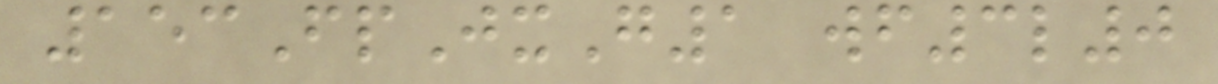153FpJxG1 wf3l0
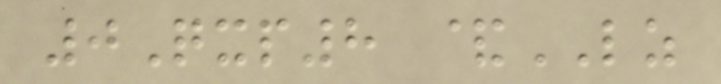0Qxp8 &LZ
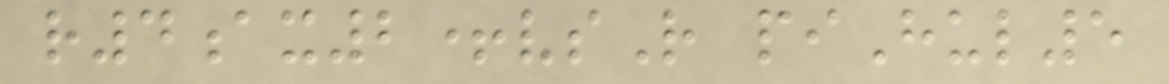r4ax2+vsR piHul5
